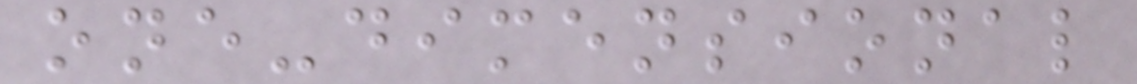one-dimensional
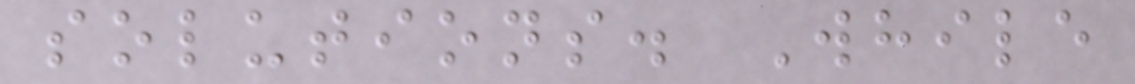solutions. While
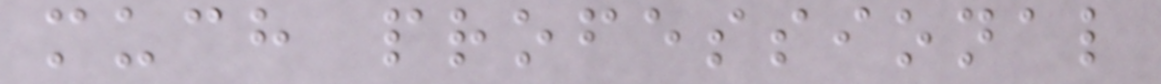much professional
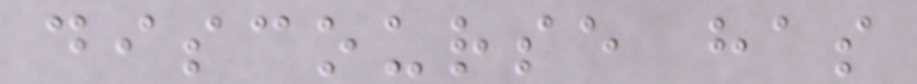discourse has
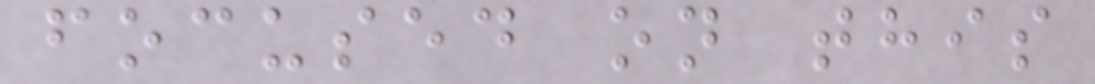focused on this
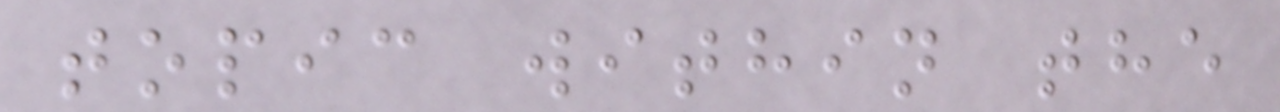topic within the
